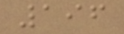196
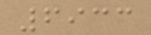6933
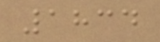1834
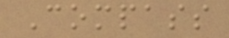Compass
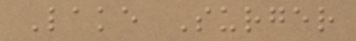Lake Surger
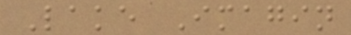Lake Imagin
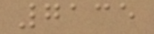7135
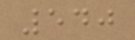540
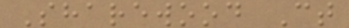Sharewood Ct
